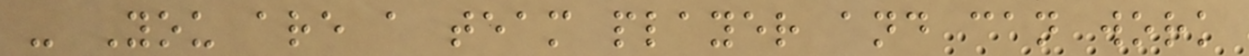- You are a team player and can work
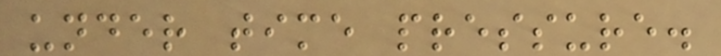under time pressure.
